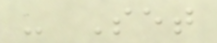- Set
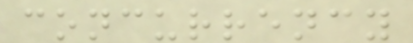concurrency
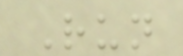Run
